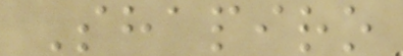Shapiro
